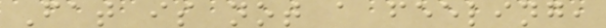Fat is not a feeling,
